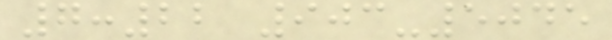7:22 903-5045
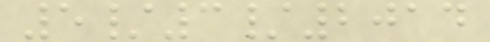5/3/2014
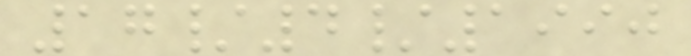17/4/1990
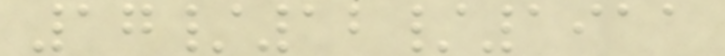17/12/1911
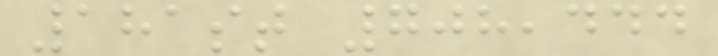181st 708,444
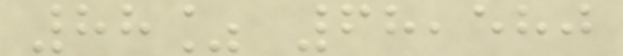88% 68,580
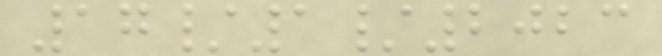17/1/2023
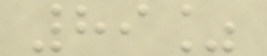89%
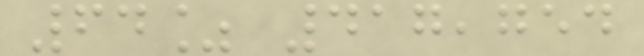64% 417,754
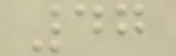47
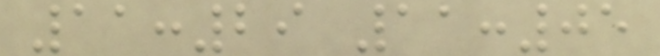11:29 11:05
